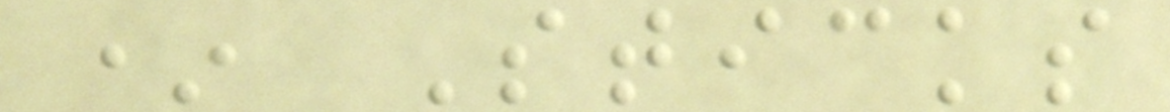* Sticks
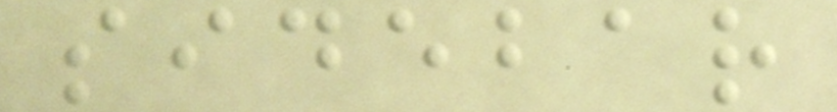sidebar
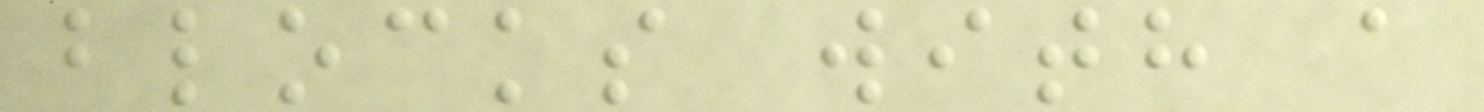blocks with a
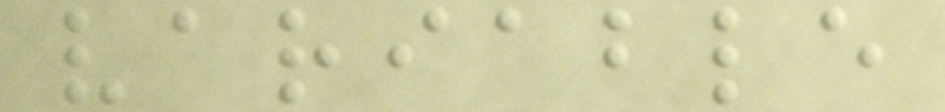variable
